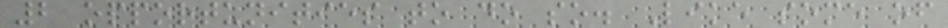2 opportunities to do so. Like some of
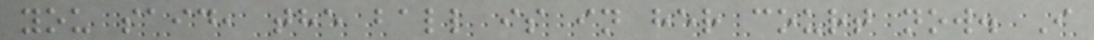you said, the ball is in her court now. I
